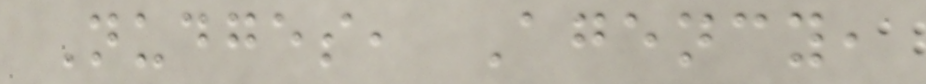Nudges, Agency,
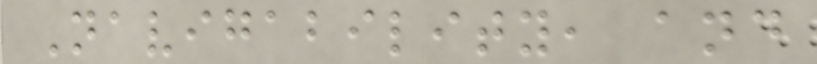Navigability, and
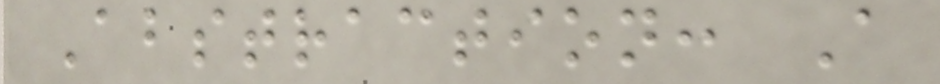Abstraction: A
